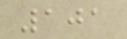101
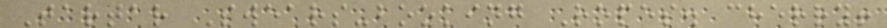Tartar Swears-booking Ropes. cherry!
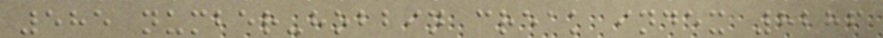585 number-hobbin creak index 8286
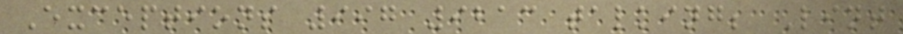Exceptions 997 9213 talking; Lint
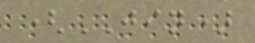(JIN)
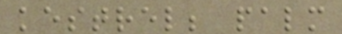kestrel; palm
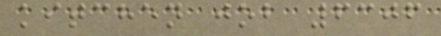kitchen job 6306
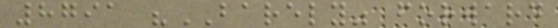8791 "BARELY" forward
